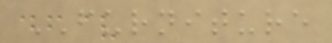FURNITURE
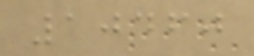10460
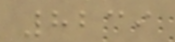8239
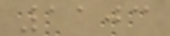1103
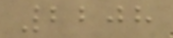2208
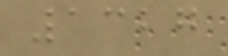1327
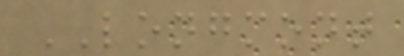LONGMONT
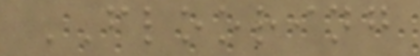FLOORING
